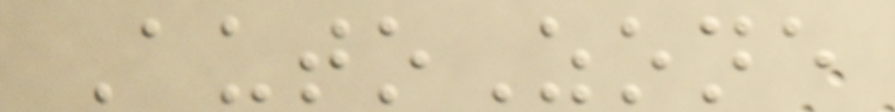AutoZone
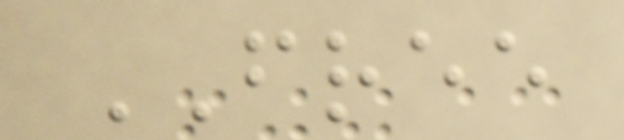FREE
